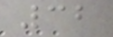32
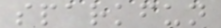sparkfun
